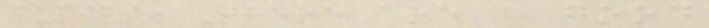pupils. There are a good
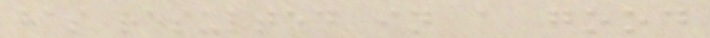has resulted in a good
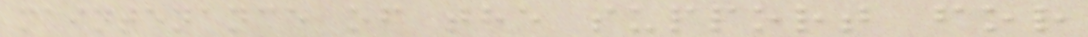maintenance of the support for
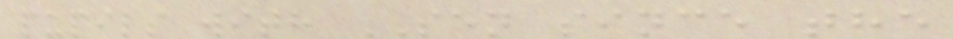pupils with SEN since the
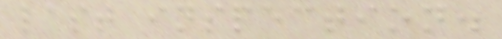last inspection.
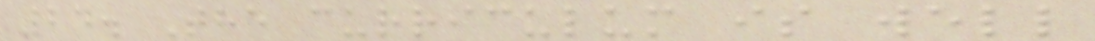24. The curriculum is well
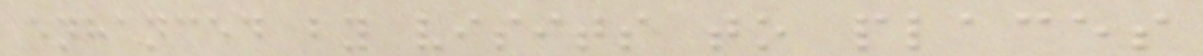enhanced by visits to places
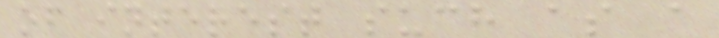of interest such as a
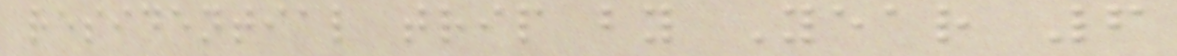residential trip by Year 6
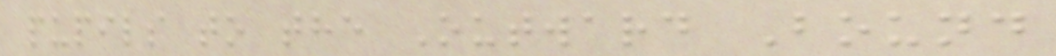pupils to the Outward Bound
